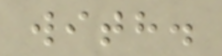with.
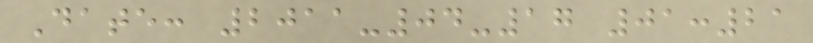Date: 2011-04-17 01:21
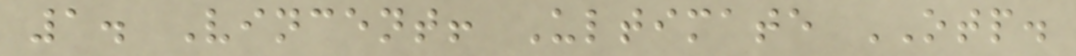1. Vincent! Ultimate OTP.
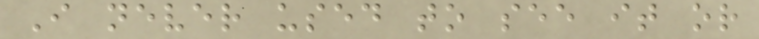I never used to see it or
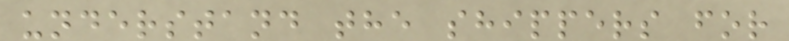understand the shippers for
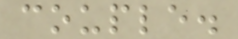couple.
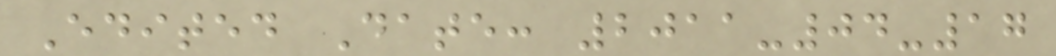Edited Date: 2011-04-17
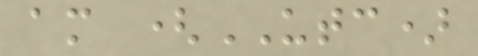am (UTC)
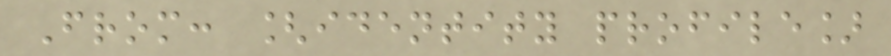From: [identity profile]
